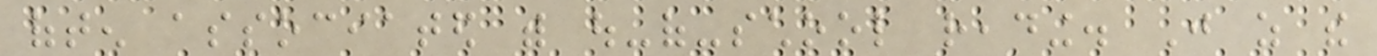often associated with out-of-school reading. Just as the
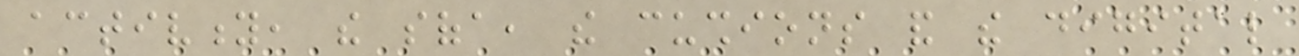activity, the sofa, the cushions and the digital
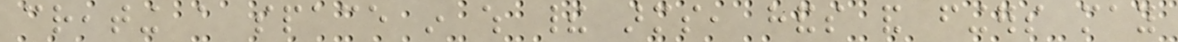creating a space in which their arms, hands and fingers may
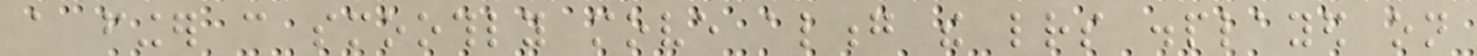a finger can smoothly move along the letters displayed on
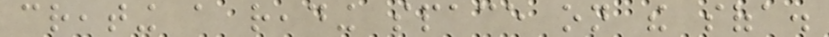creating a reading space on the sofa.
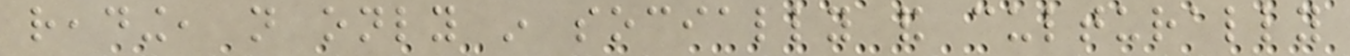reading, not only in socially and culturally
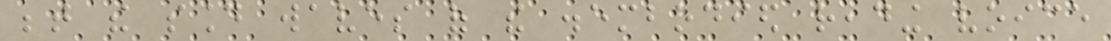between the sound waves of the disembodied reading voice
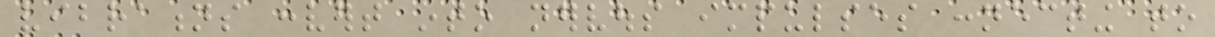vibrations convert into nervous impulses connecting to
